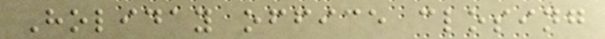Holiday office closing
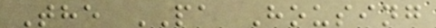The PA Housing
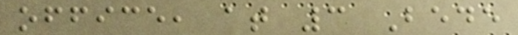office, at 3 Bede
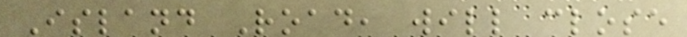Island Road, will close
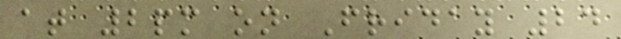at 2pm on Friday 24
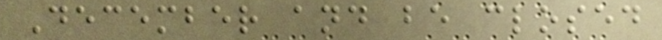December and be closed
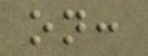on:
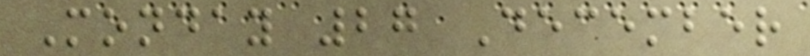Monday 27 December
